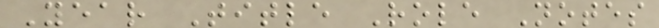Year Title Role Notes
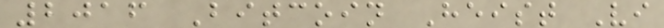2016 Bitcoin Heist Vi
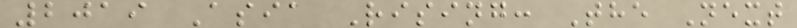2019 Asia Rising: The Next
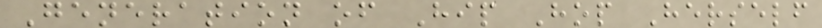Generation of Hip Hop Herself
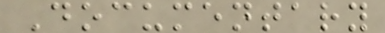Documentary
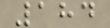184
